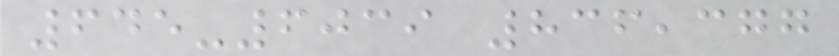645-6039 836,377
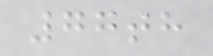77th
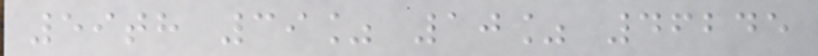59th 39% 10% 46245
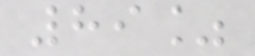89%
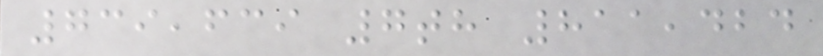739,639 7th 811,424
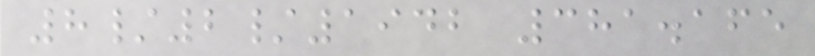8/2/1942 381.165
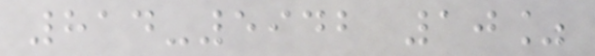814-5942 10%
